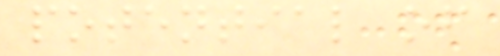potential of
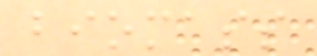biomass
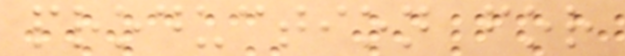production for
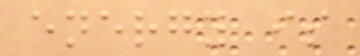energy is
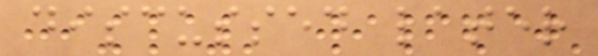discussed later
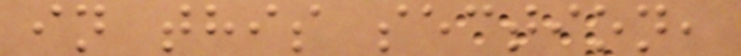in this section,
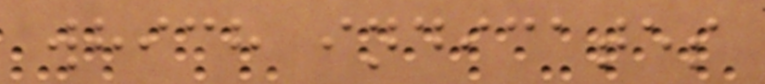which indicates
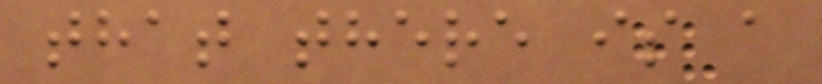that there is a
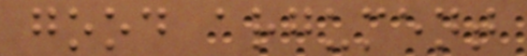good argument
